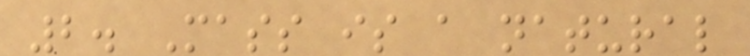2. Mass is a natural
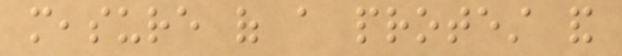measure of a protest and
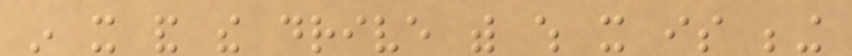in it and the drive with which it is being
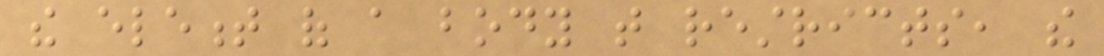the element of a body that restricts, the
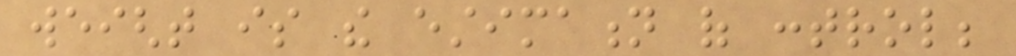weight is the estimation of control;
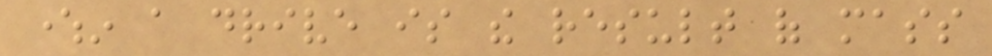wherein a drive is the result of mass
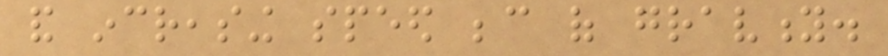and increasing speed because of gravity.
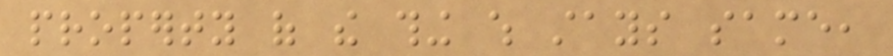property of the thing which stays same,
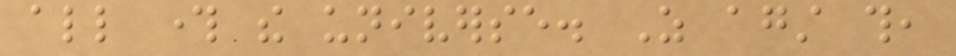all through the universe. As against this,
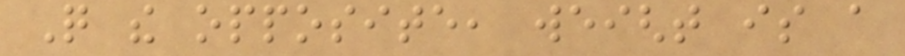Quite the opposite, weight is a
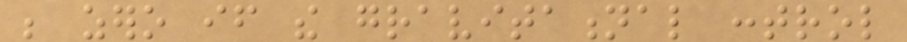be zero if the gravitational control
